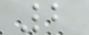2
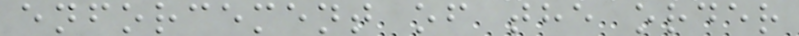enforcement of the order
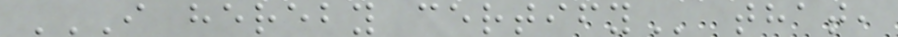I HEREBY CERTIFY that,
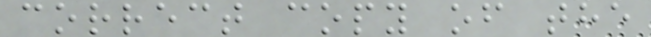correct copy of the
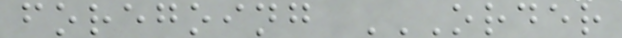foregoing ORDER
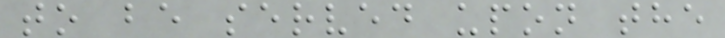to be served upon the
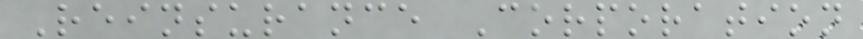Reinsurance Corporation
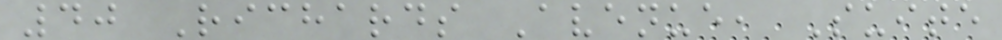40 Richards Avenue, Suite
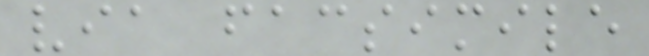via facsimile
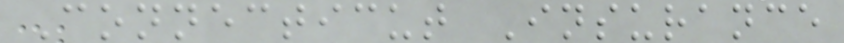Connecticut Insurance
